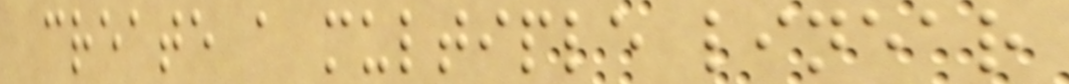create a multiple linear
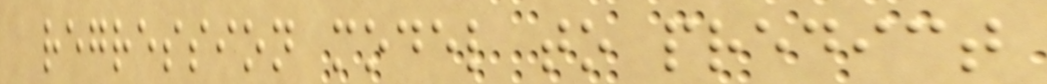regression model to predict
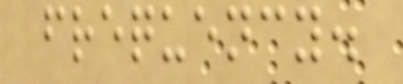frequency.
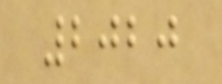2020
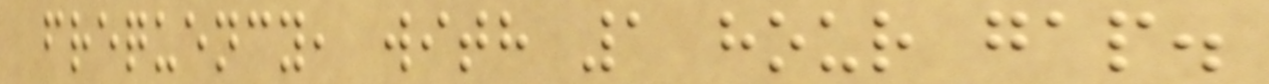frequency, with 1 hour gap.
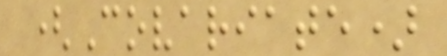(Covariate)
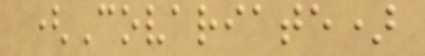(Covariate)
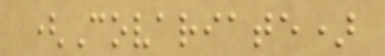(Covariate)
